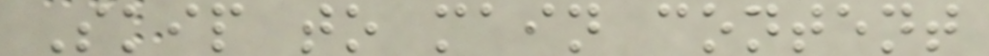Skip to main content
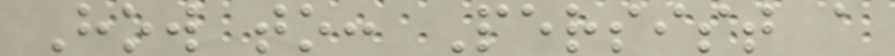How to: Persist a
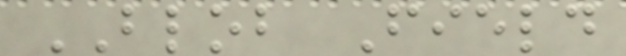BLOB Field
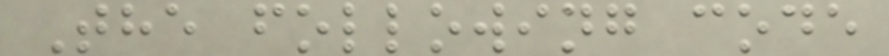The following code
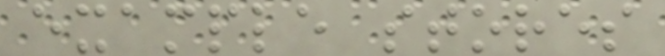example stores
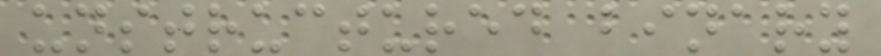unstructured binary
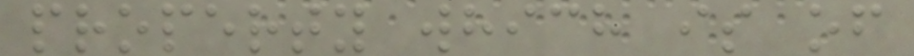property which is of
